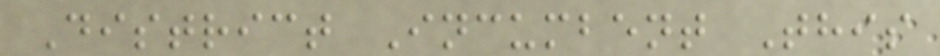District Incumbent This
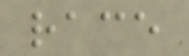race
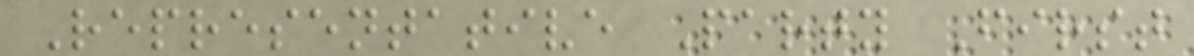Representative Party First
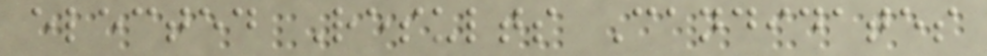elected Results Candidates
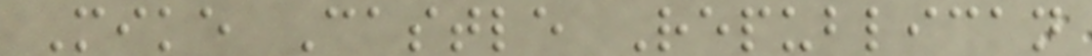Mike Castle Republican
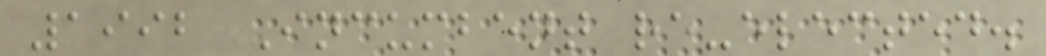1992 Incumbent re-elected.
